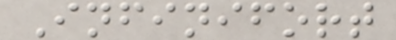Infinifort
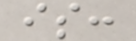is:
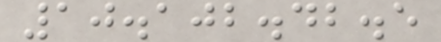10.102.42.5
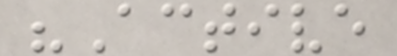"Active
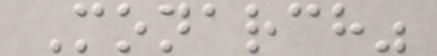Monarch"
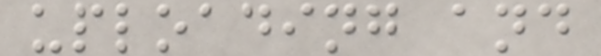uploading and
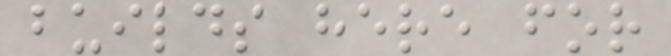builds here for
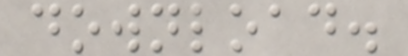download.
